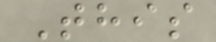This
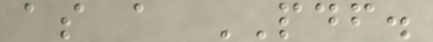as a PDF.
